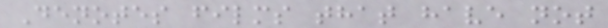Denotes films that have not
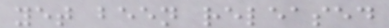yet been released
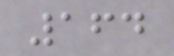164
